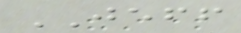JEFF
